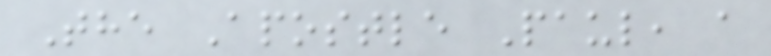The Apostle Paul, a
